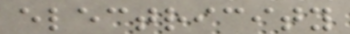electricity
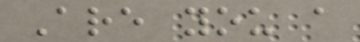Are you a
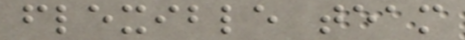flexible team
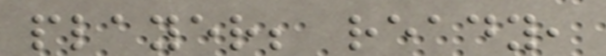player; ready,
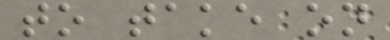to take on
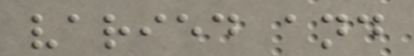varied and
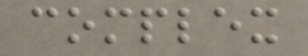complex
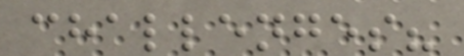challenges?
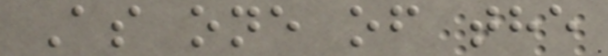As one of the
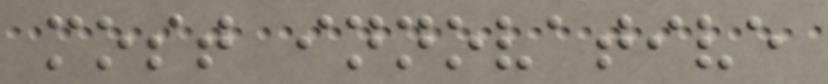most innovative
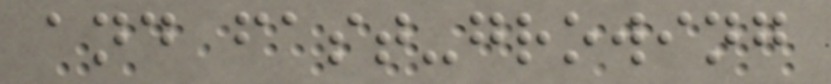and fast-growing
